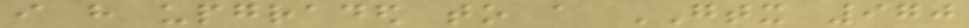i have upgraded to a GTX 970
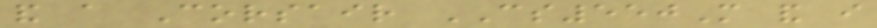and a Corsair CS550M and i
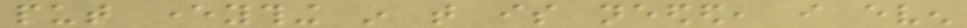put everything in that is needed, i even
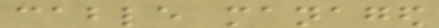cable managed
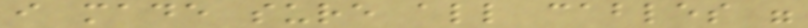i made sure all cables were
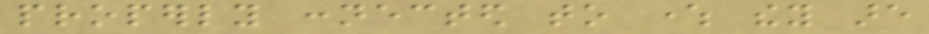properly connected to where they are
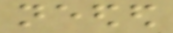needed
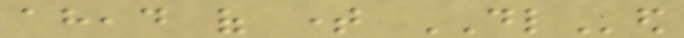ahead of time DLed
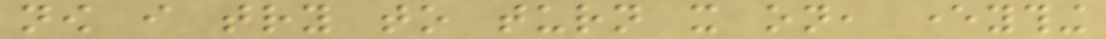now i try to turn it on, everything
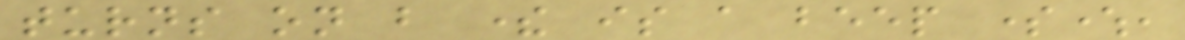turns on but there is a beep somewhere,
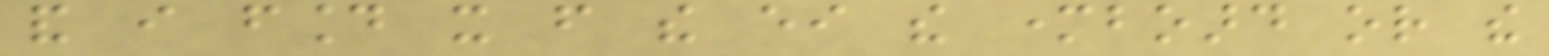and i found it from the either the motherboard or the
